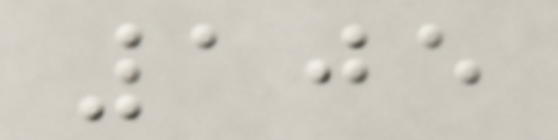105
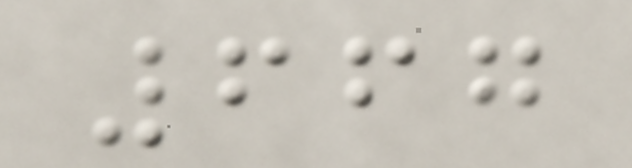667
